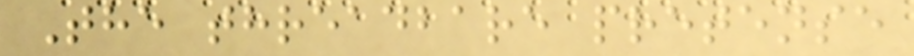The threadbare pretense
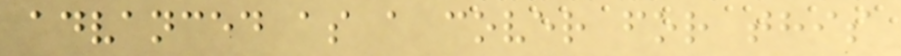advanced as a cover for this
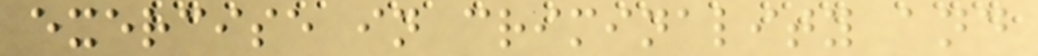exercise in criminality and
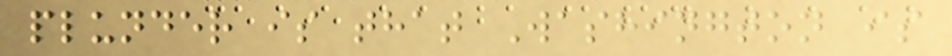plunder is that Washington is
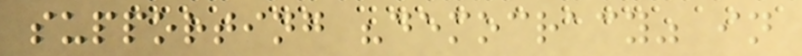supporting "democracy" in
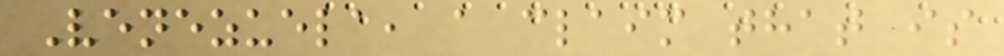Venezuela, a claim that is
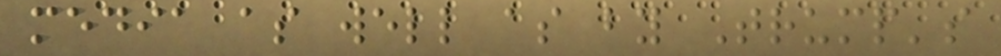media as well as by Trump's
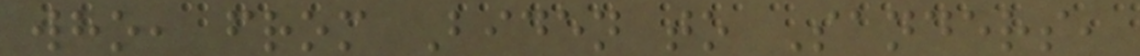who, from Biden to Sanders,
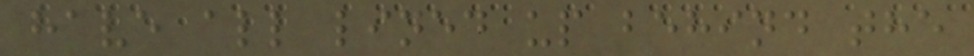have all lined up behind the
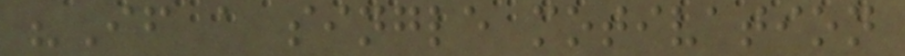"If a single motivation
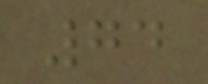74
